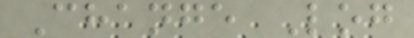Change Log
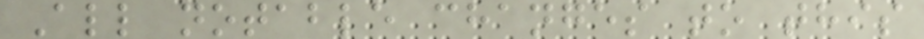All notable changes to this
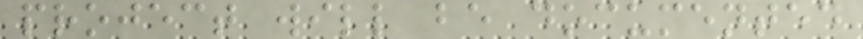project will be documented
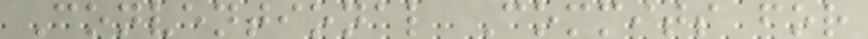Conventional Commits for
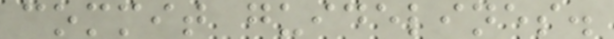commit guidelines.
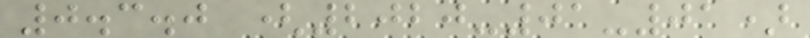0.3.0 (2020-01-01)
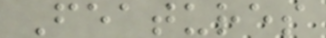Features
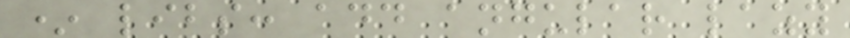* libs: add angular lazy
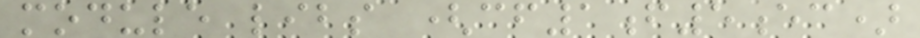module libs (cf1f5ec)
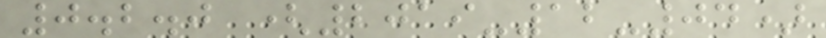0.2.0 (2019-12-04)
